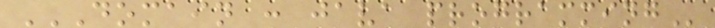DOMAIN : JAVA PROGRAMMING
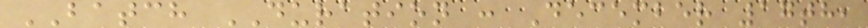BATCH DURATION : December 17th,
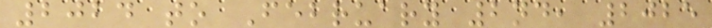2024 to February 2nd, 2025
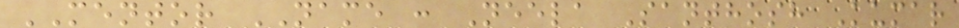MENTOR NAME : Neela Santhosh Kumar
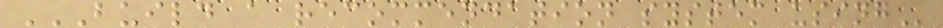BUILD A RECOMMENDATION SYSTEM USING
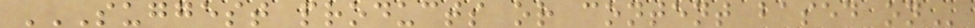SUGGEST PRODUCTS OR CONTENT BASED ON
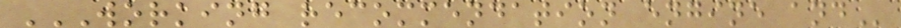WORKING RECOMMENDATION ENGINE AND
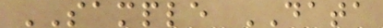SAMPLE DATA
